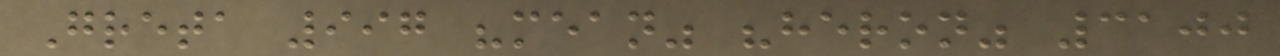Greta 997 "mean" "heron" 3100
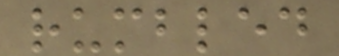rumbled
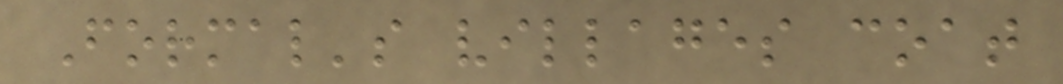Formal's villages coat
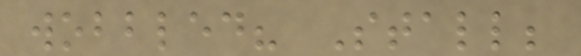wobbled? Stall;
